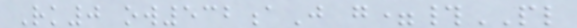Rk0 ow532aJ g=#PL
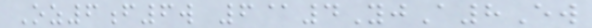Oz6f6w 6@4YjA8Ew
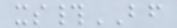xs#BF
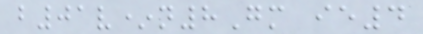b01v*n8Gm ie4
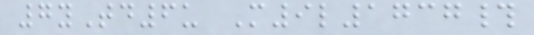7yTd6u M9l1737#
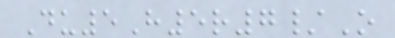Du5H5r7/O
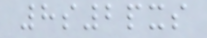8s2pxs
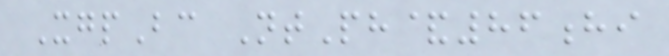XgpBc NtPh&86hi
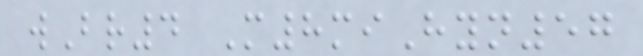wBr4 M8miHyn57
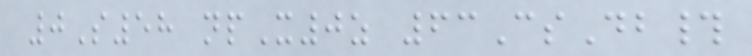0S58 npX0z 63CsDb#
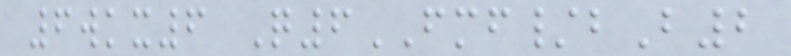6wkx6 Q6FMF/bB2
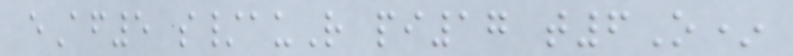eAf5 s/auR pi17 t6O*
